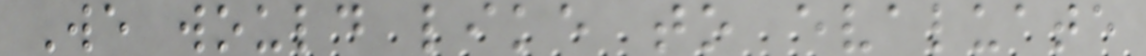We would like to evaluate
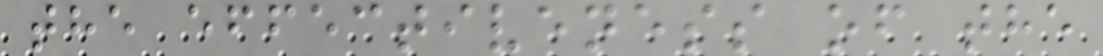the effectiveness of the
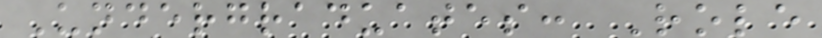Undergraduates: Role
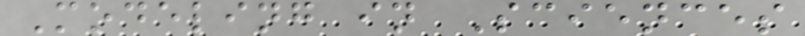Modeling in Sciences
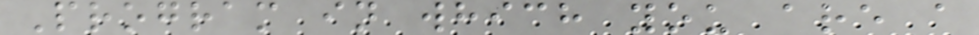Program in which you are a
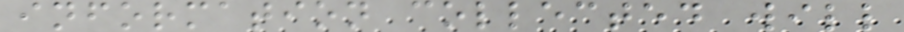information collected will
